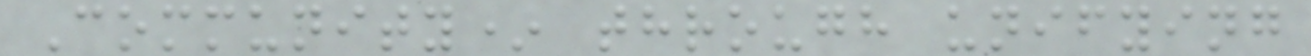Community* through unifying
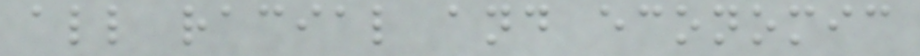all racial and economic
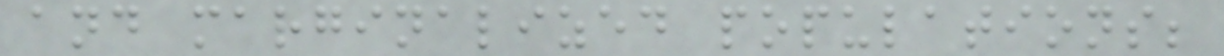and marginalized populations;
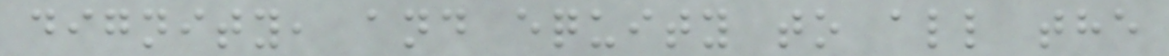dignity, and equity to all the
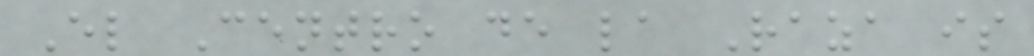El Centro de la Raza is
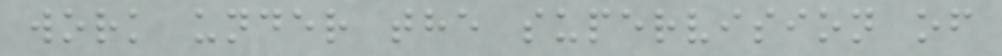work under the supervision of
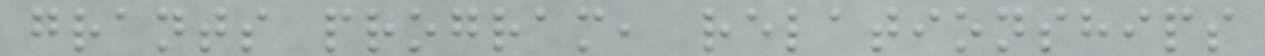grants program, relationships
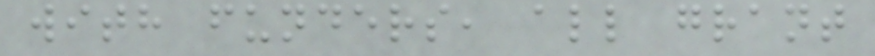with funders, all grant
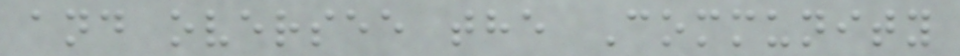and oversee the Community
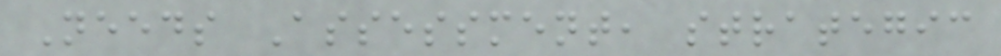Needs Assessment, strategic
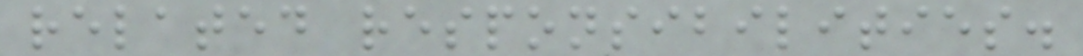related responsibilities.
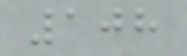108
